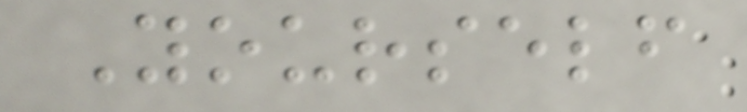Yourself
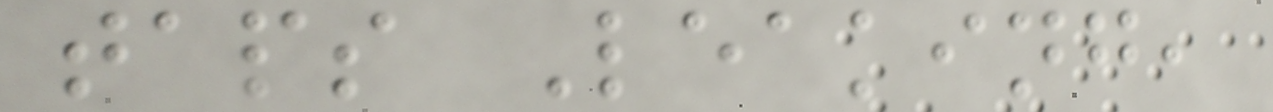taps Leaking,
